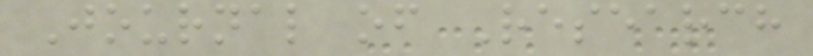Journal of Research
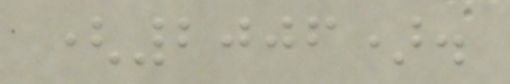(2006).
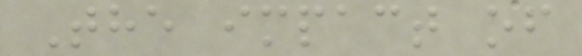The impact of
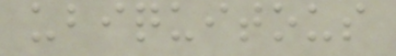ubiquitous
